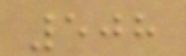508
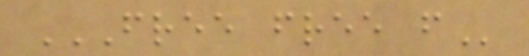FREE FREE F
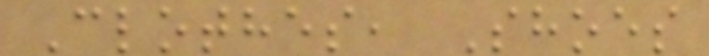Clothes, Shoes
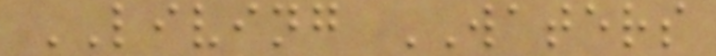LIVING WATERS
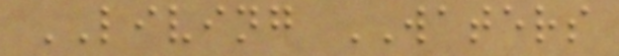LIVING WATERS
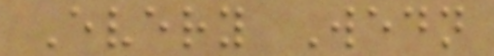Every Wedn
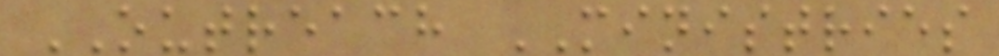OUTREACH MINISTRIES
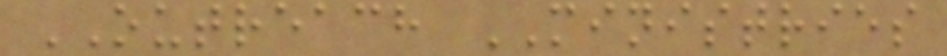OUTREACH MINISTRIES
